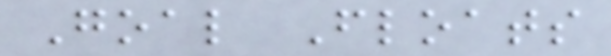Goal Floats
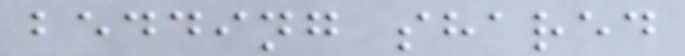bedding shared
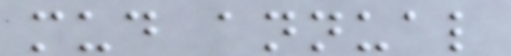mud annual
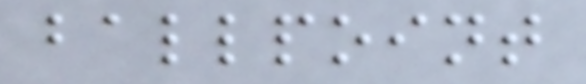ballpoint
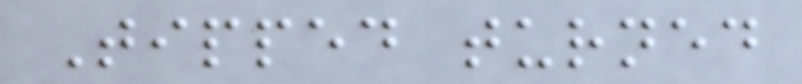Tipped turned
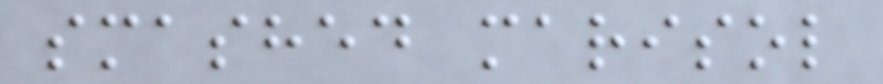smashed marisol
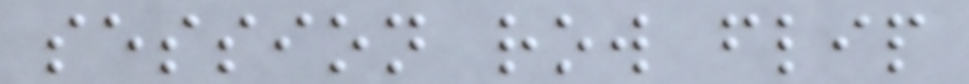session row flip
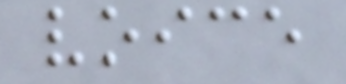voice
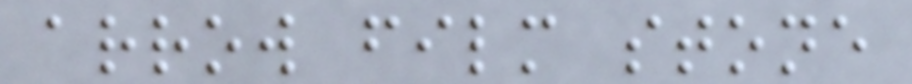arrow film stone
